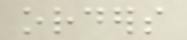orders
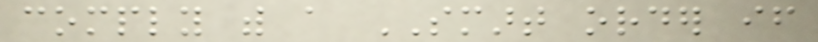comply with a SMART order if
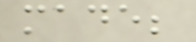made;
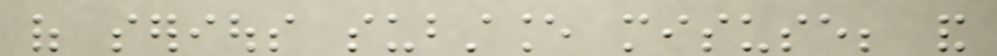of serious substance misuse; and
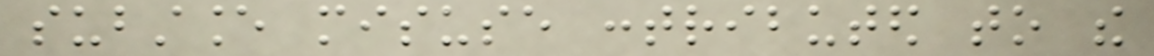substance misuse contributed to the
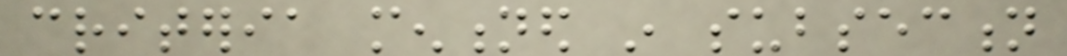criteria mentioned in subsection
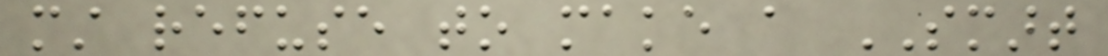must refuse to make a SMART
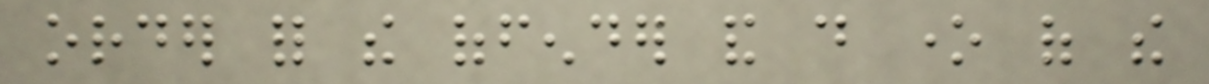order for the offender and do one of the
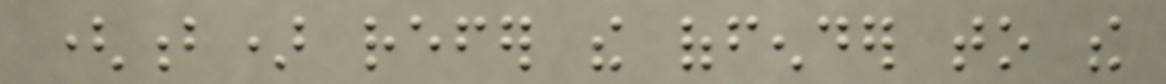(b) refer the offender to the
